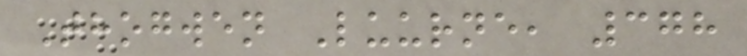Thogwen Luurne, 378
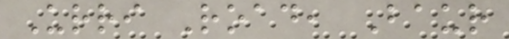Urri Road, Baur
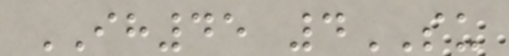IH45 4SU
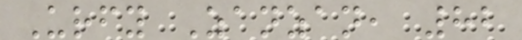Urfy Zanzan, 82
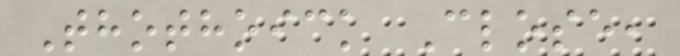Thothoick Close,
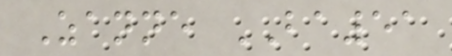Zanne BA51
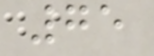75
